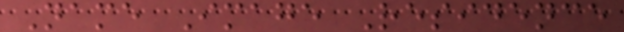Name Image Residence
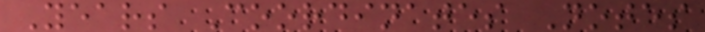Years Coordinates Notes
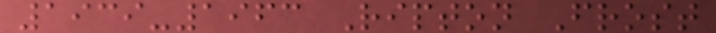1939-1963 Ripton Frost
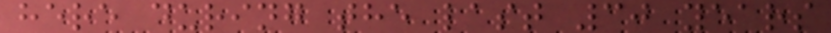here during the last 30 years
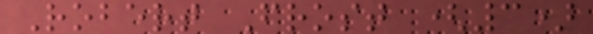Robert Frost (3)
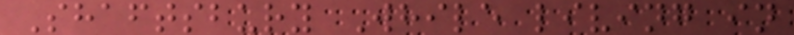Shaftsbury While living in
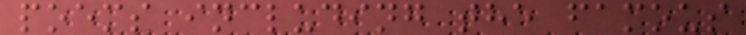poems including the famous
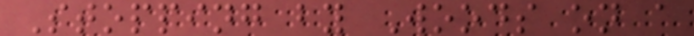Stopping by Woods on a
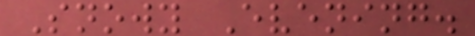Snowy Evening.
